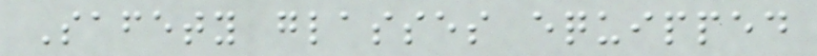Safety glasses equipped
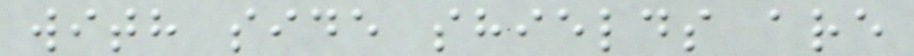with side shields are
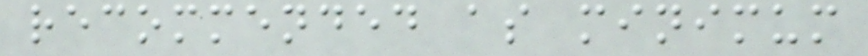recommended as minimum
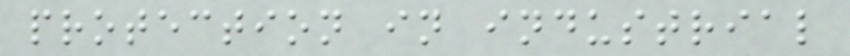protection in industrial
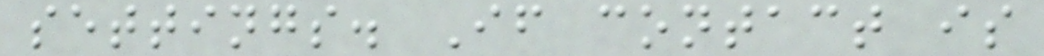settings. If contact is
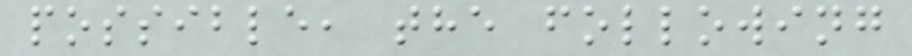possible, the following
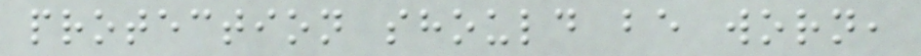protection should be worn,
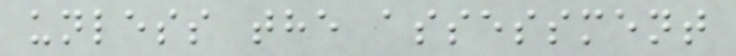unless the assessment
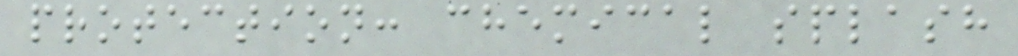protection: chemical splash
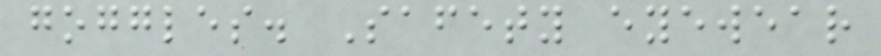goggles. Safety eyewear
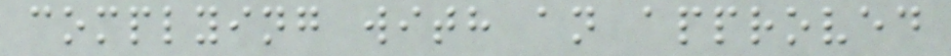complying with an approved
